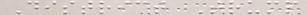District Trump
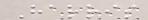Harris
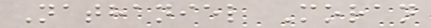Nathaniel Moran
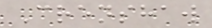Crenshaw
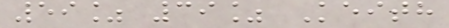59% 39% Keith
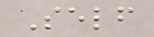Self
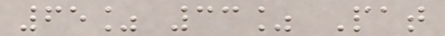65% 33% Pat
